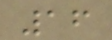16
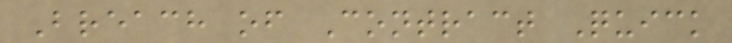Breach of Contract Quick
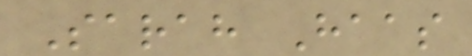Sarah Haas
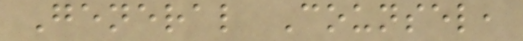General Counsel,
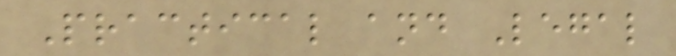Practical and Legal
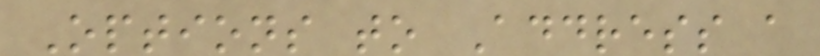Options to Address a
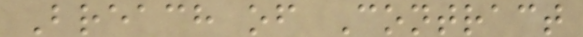Breach of Contract
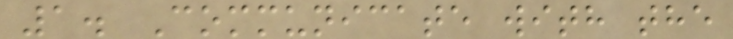1. Communicate with the
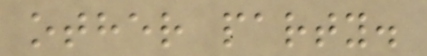other party.
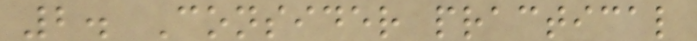2. Consider practical
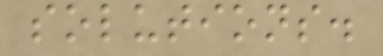solutions.
